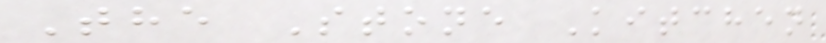The Stone Kitchen
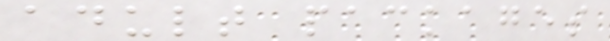adult packages
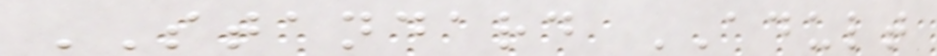STANDARD ADULT
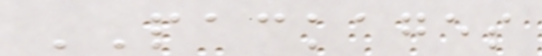PACKAGES
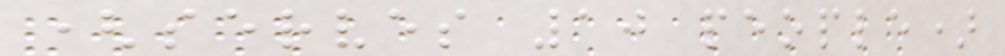(serves 10 people)
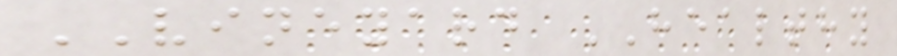VINEYARD HEALTHY
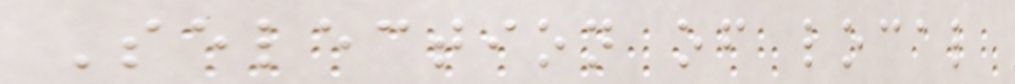Selection of local
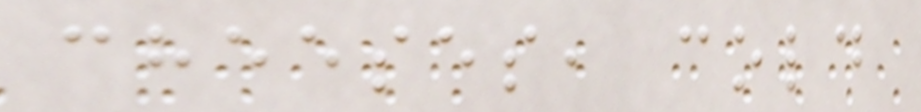cheeses, cold
